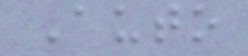Auto
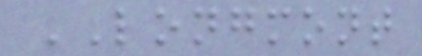LONGMONT
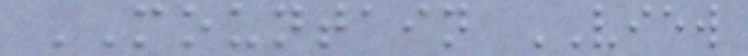MOUNTAIN VIEW
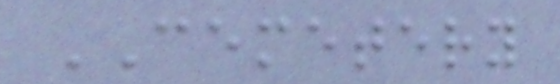CEMETERY
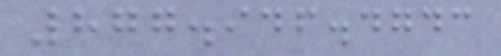877.946.4743
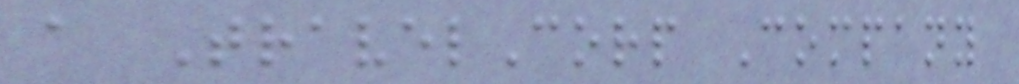a TravelCorp Company
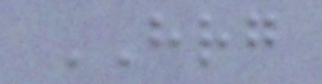HRG
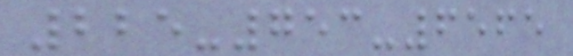225-753-6565
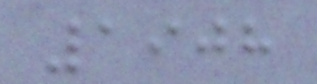1908
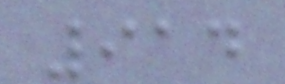914
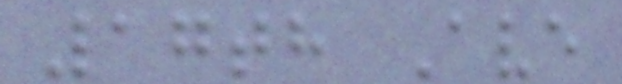17th Ave
